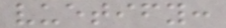vuetify:
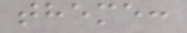theme:
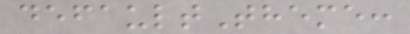defaultTheme:
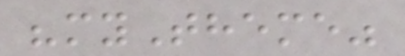"myTheme"
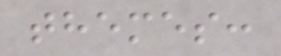themes:
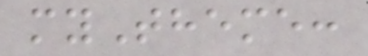myTheme:
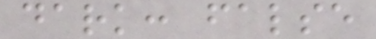dark: false
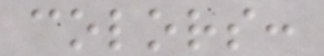colors:
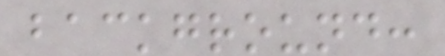background:
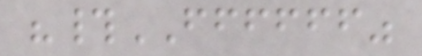"#FFFFFF"
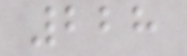228
